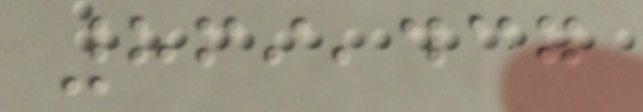869,437
